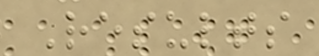Results
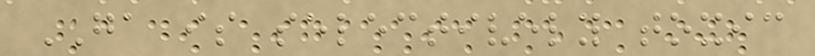GA is selectively toxic
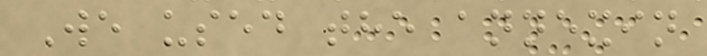We used the annexin
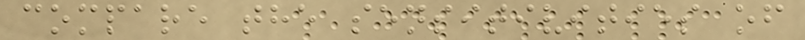compare the sensitivities of
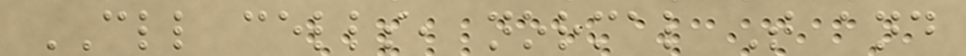CLL cells, normal T and
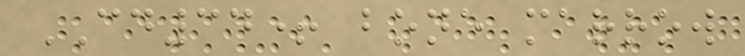CD34+ bone marrow
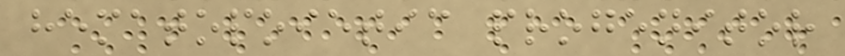hematopoietic progenitor
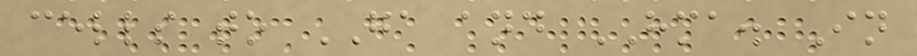cells to GA and HMA. In
